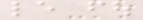le fou
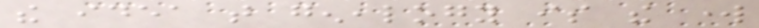the idea that genealogy is the work
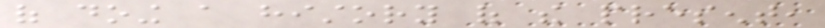of doing a history of the present,
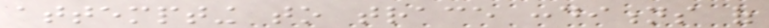attempting to trace conditions of
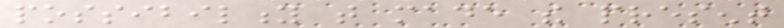possibility that made the present
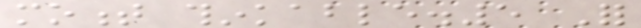moment thinkable.5 For
